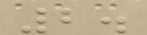2.
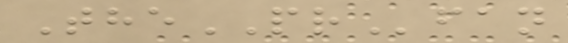ThePRfan
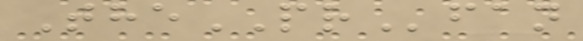ThePRfan
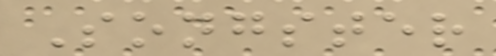Songster
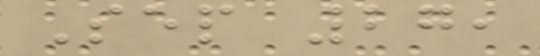Sep 27,
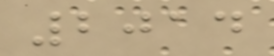2014
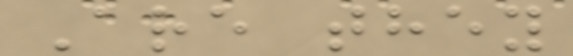Are they
